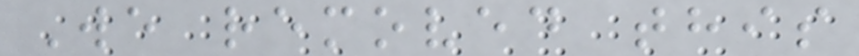We removed this
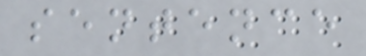sentence
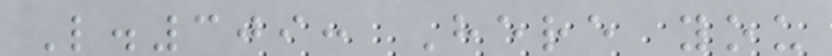L.309: Here you
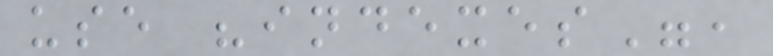use "indexes",
